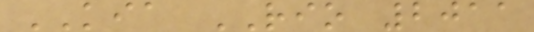KIA RIO 2011
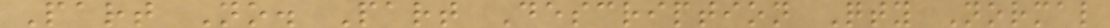Part No. Part Description Qty Normal
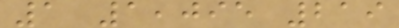1 1,095 219
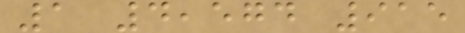1 4,574 915
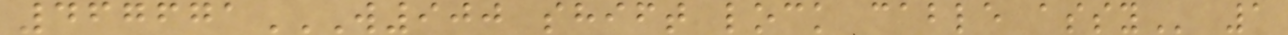467671W900 SHIFT LOCK CABLE ASSY 1
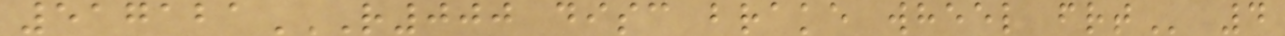517121R000 DISC BRAKE WHEEL FRT 4
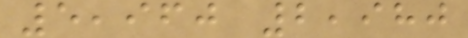5,960 2,980
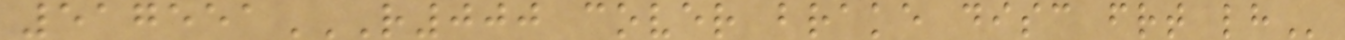517551R000 COVER BRAKE DISC FRT LH
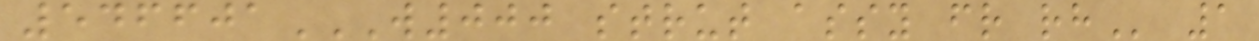546601W000 STRUT ASSY FR RH 1
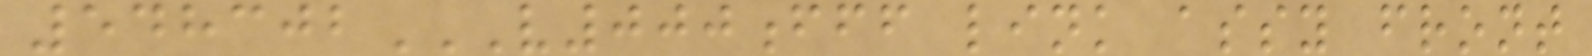548302V000FFF LINK ASSY FRONT
